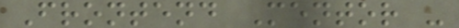Frontend Mentor -
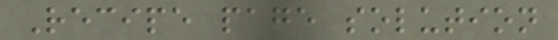Recipe page solution
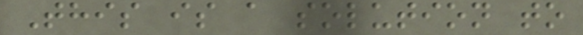This is a solution to
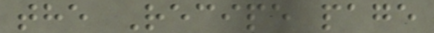the Recipe page
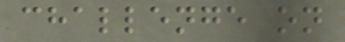challenge on
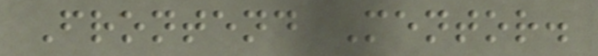Frontend Mentor.
